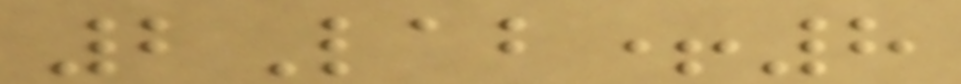2Lab+8
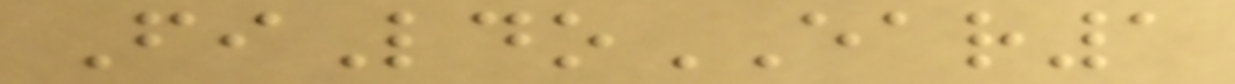FiLdoEAR1
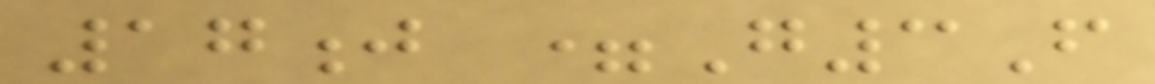17j =G3F
